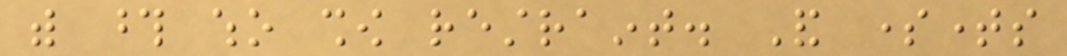with those who show restraint. And sometimes
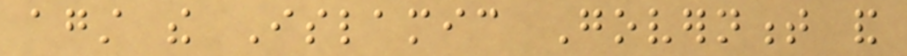against the Islamic Government and
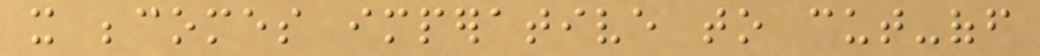it becomes imperative to cut-off
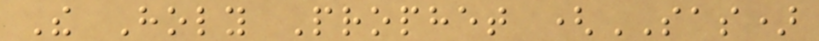The Holy Prophet (SAS)
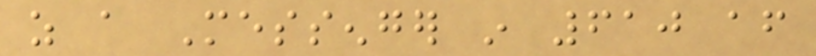as a Messenger in 610 after
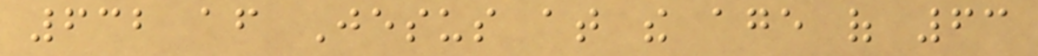632 after Jesus at the age of 63
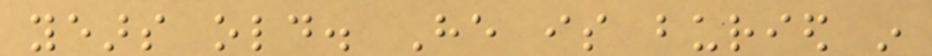years old. He is buried in
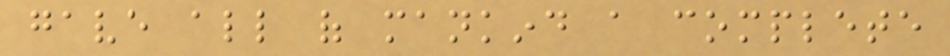gave all of mankind a complete
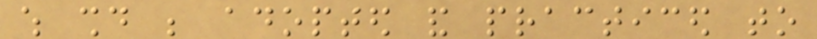which should be adopted and practiced to
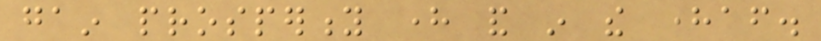gain prosperity here and in the hereafter.
